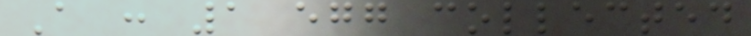A : 1 egg collected
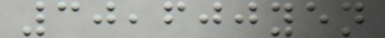30,600yen
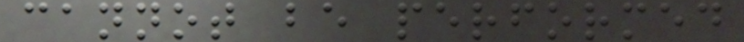cannot be performed
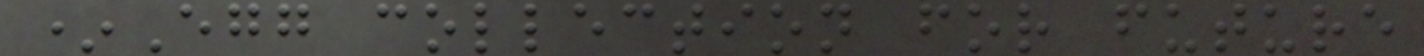*Egg collection for future
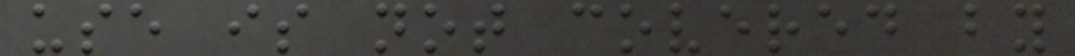use is not covered by
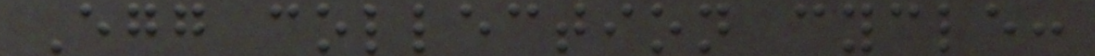Egg collection cycle:
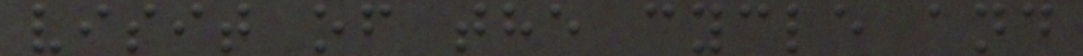visit of the cycle and
